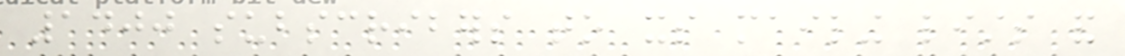1400 subscribers to its mailing lists and
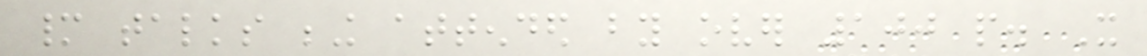many talks being attended by over 100 people. It
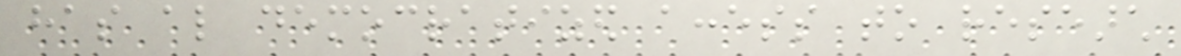has also democratized access to research
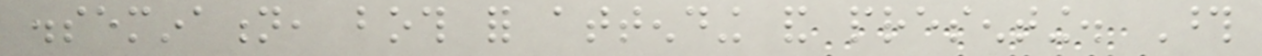dissemination, both for attending and presenting. Those
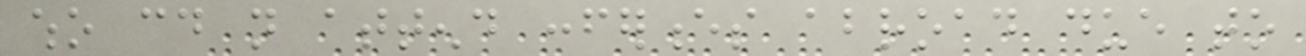who could not attend conferences abroad due to
